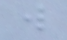w
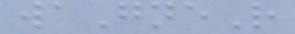waGneR
